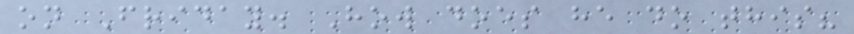on Friday. How does he do this?
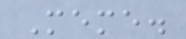Meme.
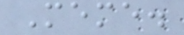Meme.
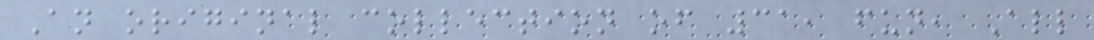An original collection of 31, fun, All
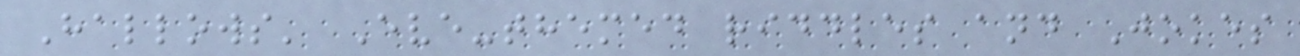Hallows' Eve-themed riddles and Jokes
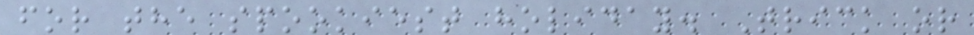for the spookiest holiday. Trick or
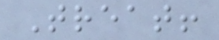Treat!
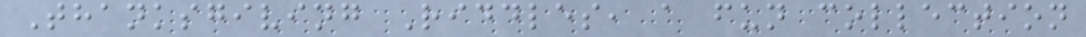Thanksgiving Riddles, a fun collection
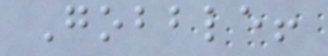Gobble!
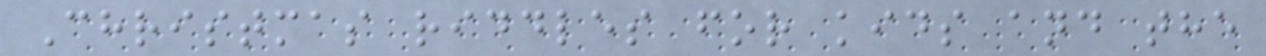Christmas riddles for kids and the
